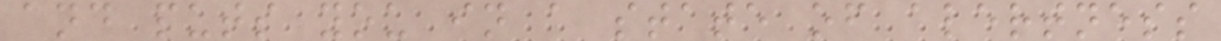and puts you in a state of alertness
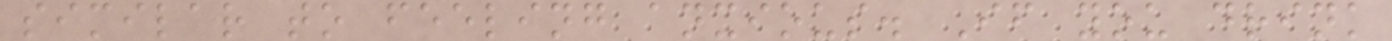similar to feeling anxious. If you drink
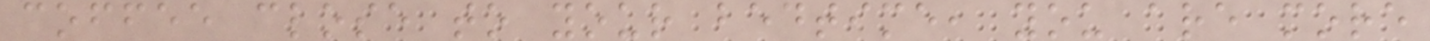coffee close to your bedtime, you are more
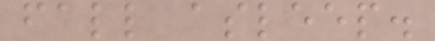fall asleep.
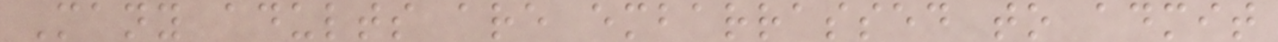Many adults are embarrassed to admit
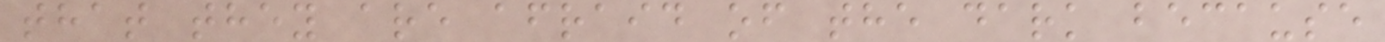that they are afraid of the dark because
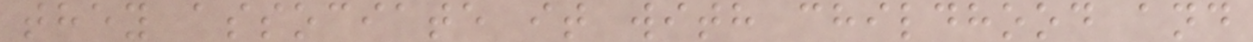they associate it with childhood and
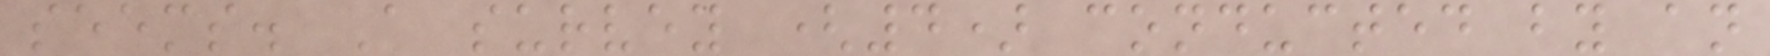seems. A survey (4) conducted by an
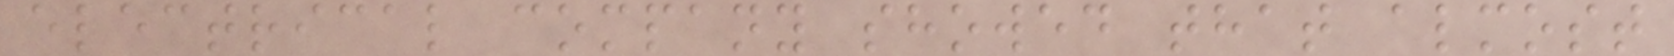electrical company showed that almost
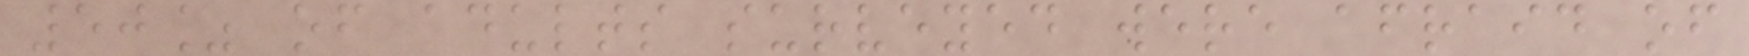50% of adults surveyed were afraid of
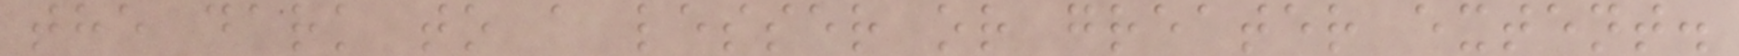the dark to a lesser or greater extent.
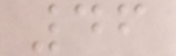46
